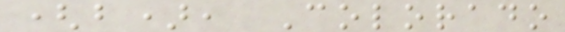(b), Colorado
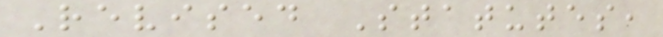Revised Statutes,
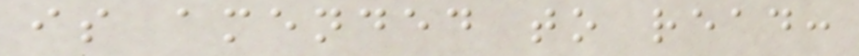is amended to read:
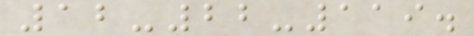12-22-119.
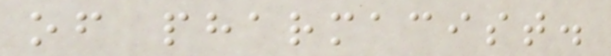of pharmacist.
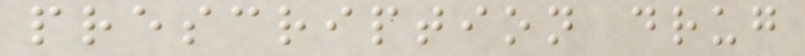prescription drug
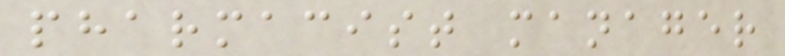pharmacist manager
